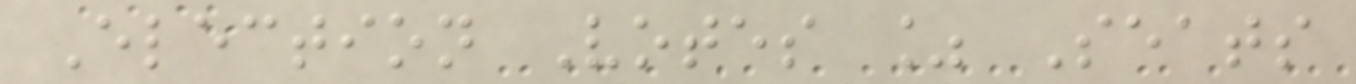Election Votes % Seats
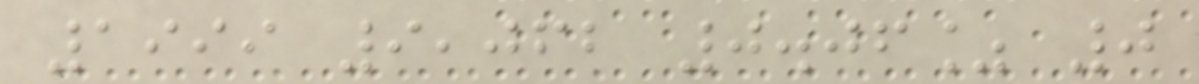1999 9,062 0.06% 0
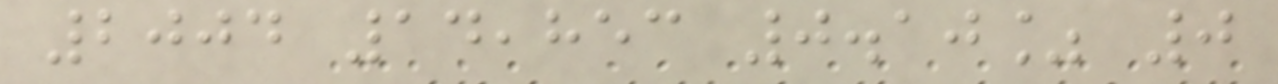2004 14,853 0.10% 0
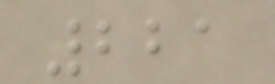221
